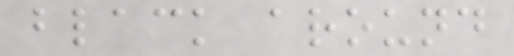black around
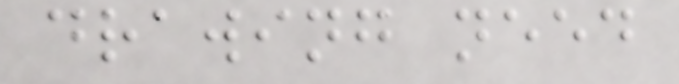drawing need
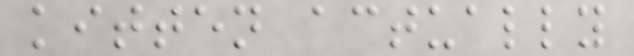kitten actually
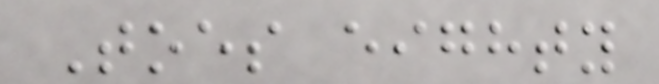Toes eighty
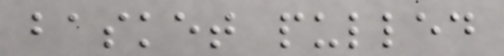basket pulled
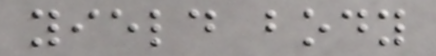yield body
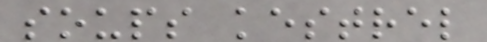soups kestrel
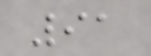91
